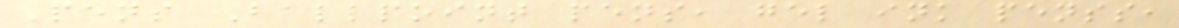Pens Ballpoint pens, gel ink penss,
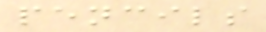pencils
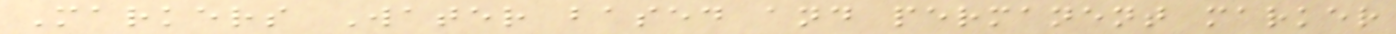Markers Water based and permanent marker
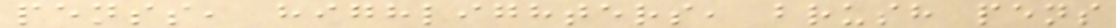penss, highlighters, brush pens
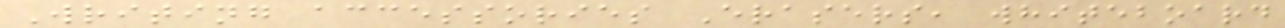Writing accessories Erasers, whiteboard
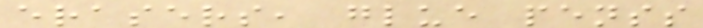erasers, glue penss
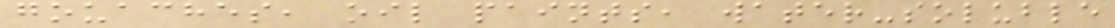gouaches, oil paints, water-soluble
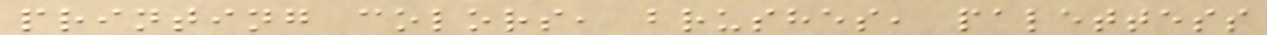printing colors, brushes, palettess
